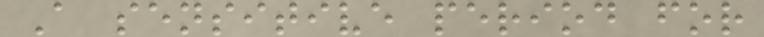A sensitive period for
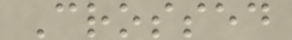Crossed
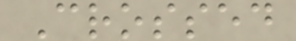Crossed
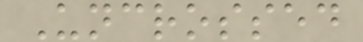Uncrossed
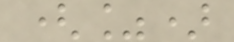(%)
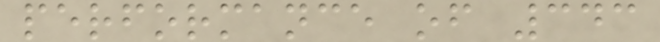performance of 343
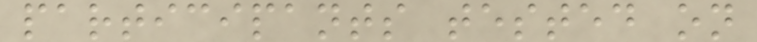participants tested on
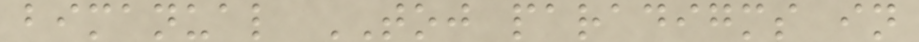bimanual TOJ paradigms in
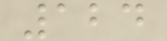124
